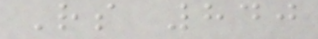Rs 840
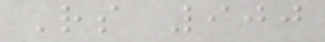Rs 900
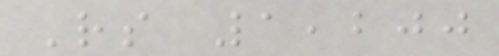Rs 1,200
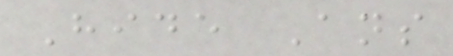Hide Ans
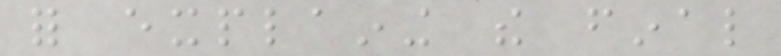for explaining the final
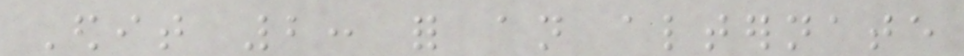Edit 2: for an alternate
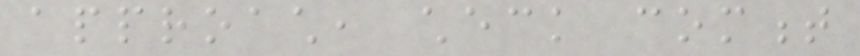approach, check comment
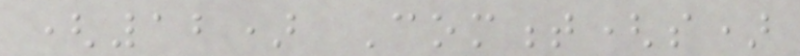(12) Comment(s)
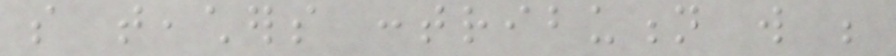so teachers contribution will be
